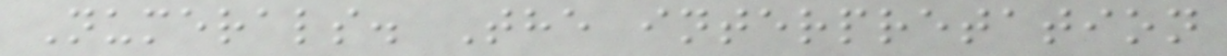Numerals. The interpretation
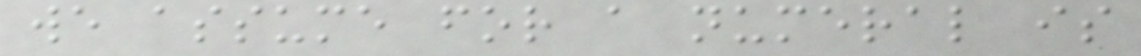we assume for a numeral is
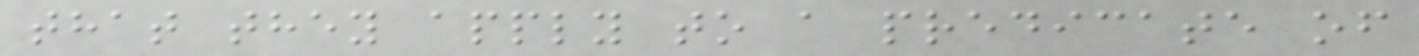that they apply to a predicate of
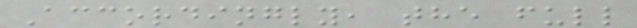Accordingly, the full
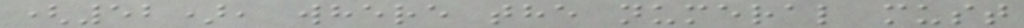(52), where the numeral must
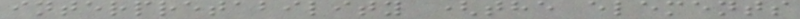interpretability (the elements
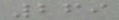269
